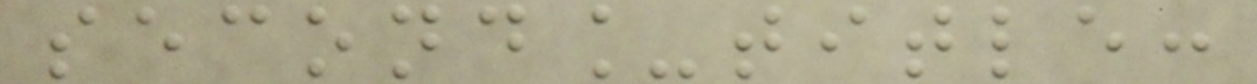second_title:
